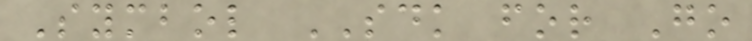Symbol SDK for Go
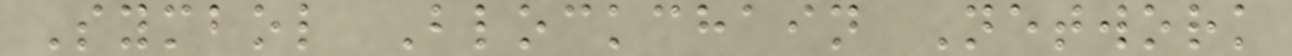Symbol Blockchain Network
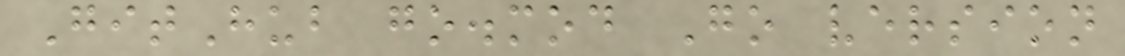GitHub go.mod Go version
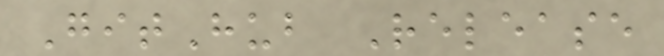GitHub Release
